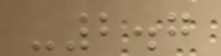-2.7
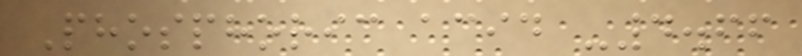Phosphoric acid -4.66
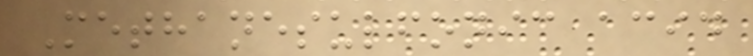Methanesulfonic acid
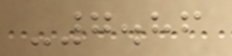-7.86
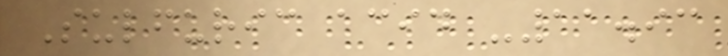Sulfuric acid -11.93
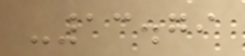-13.79
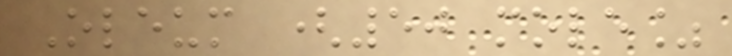Oleum (50 mole%
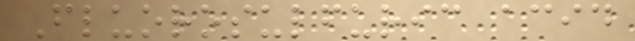Fluorosulfuric acid
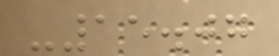-15.07
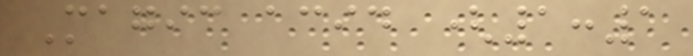Magic acid (1:1
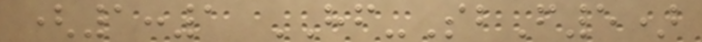(1:1 HF-SbF5)
